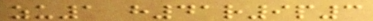zu1 h41r9p3
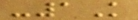-1K
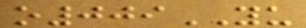o009YU
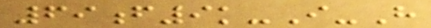69f9k-I-H
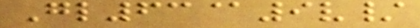Gl63@9v/
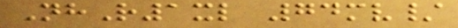NhR1xl 74mv/
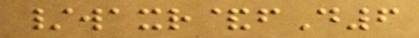/waxr&fD6
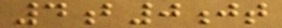4b0jt
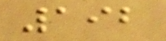192
